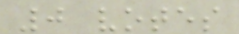0 votes
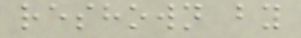reshown by
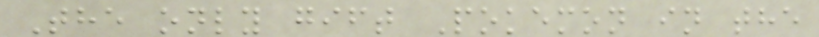The only gift Pokemon in the
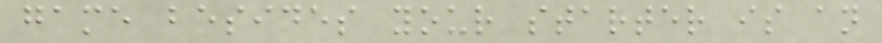game besides your starter is an
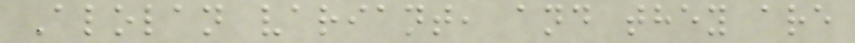Alolan variant, and they are
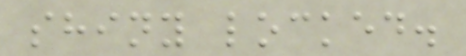shiny locked.
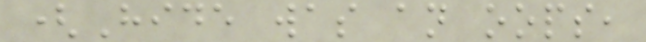(Hide was an oops,
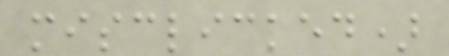misclicked)
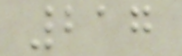217
